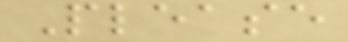Please
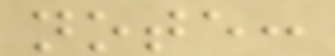note:
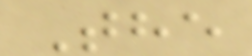The
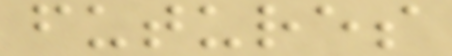futures
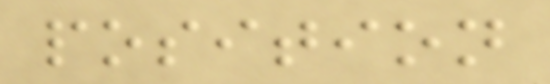position
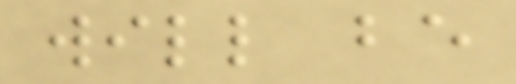will be
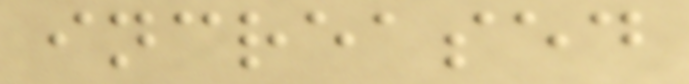increased
